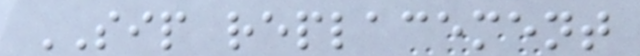SIP replacement
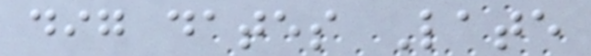dig dates Late
